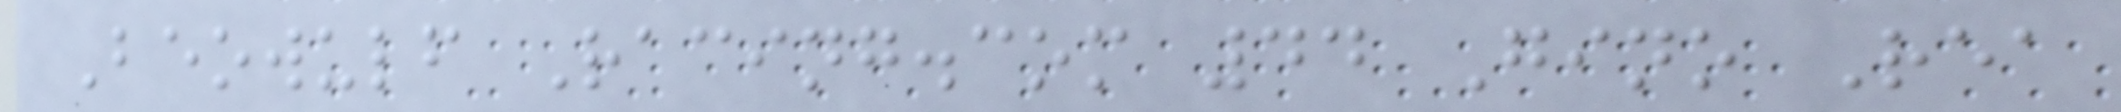Beowulf Racing.com 44 Gino Rea
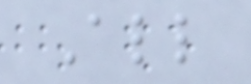All
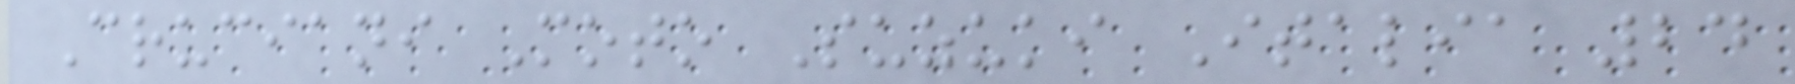Cruciani Moto Suzuki Italia 24
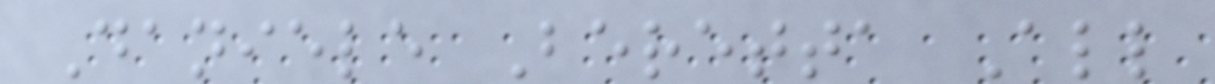Daniele Beretta All
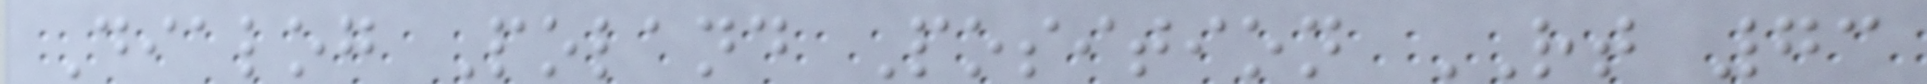Dialog Poland Position RT 73
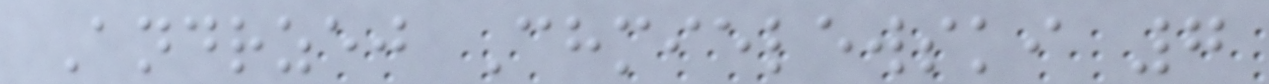Andrzej Chmielewski 7
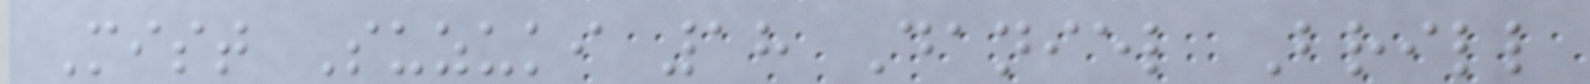Mist Suzuki 18 Daniel Brill
